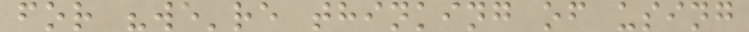for "we're thinking of using
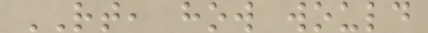RT, how would
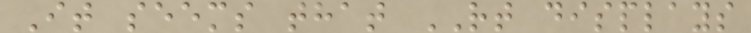It seems that RT displays
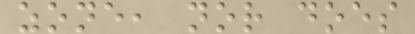zone, nor does
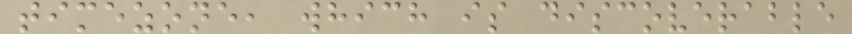timezone, which is discoverable
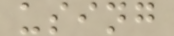using
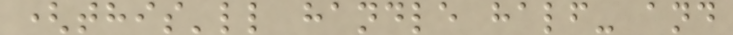(this'll handle half- and
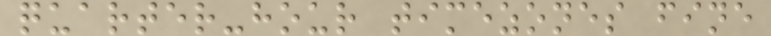quarter-hour timezones fine
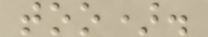too).
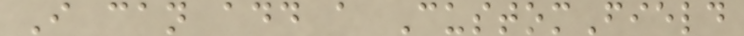I can add a CustomField
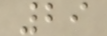29
